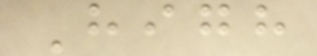High
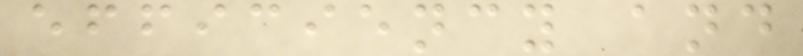efficiency and
